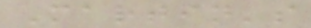Martin's
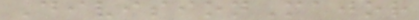DivisionMajor
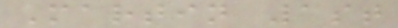Martin 1st
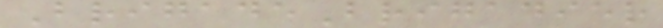BrigadeBrigadier
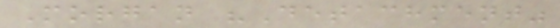Morgan "Detachment"
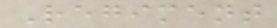Regiment
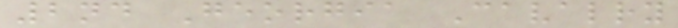2nd Georgia Cavalry
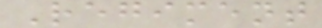Regiment
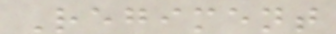Regiment
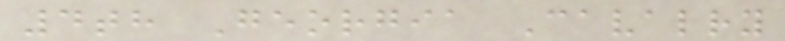4th Georgia Cavalry
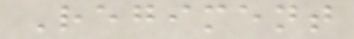Regiment
